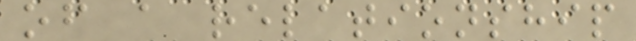of a relationship
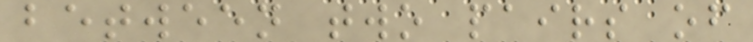between two pairs of
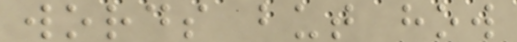words but how
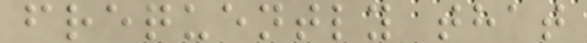frequently that
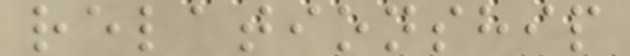relationship
